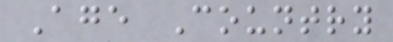Age Country
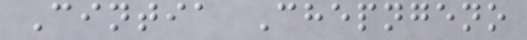Cintia Chepngeno
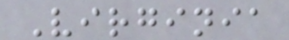Virginia
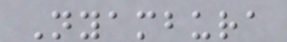Nyambura
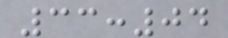33:04
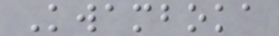Kwamboka
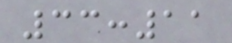33:11
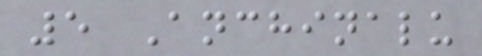5 Anchinalu
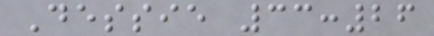Dessie 33:26
